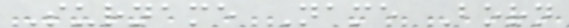Surname Name Born
